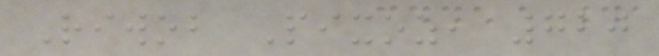Riwob Pixoz, 720
